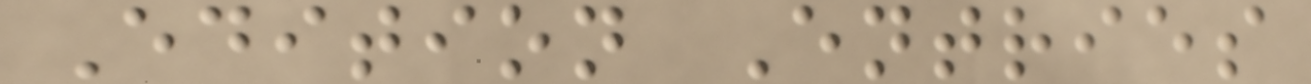Edition Entries
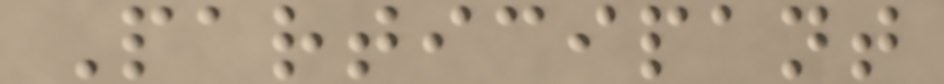Participant
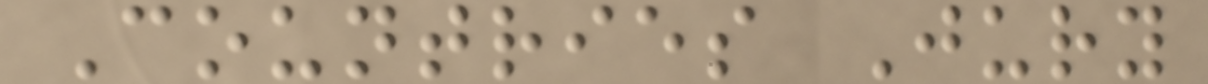Countries Jury
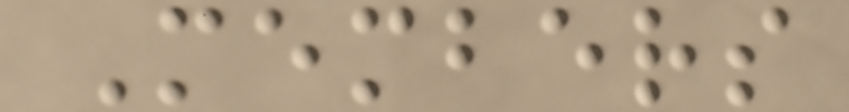Members
